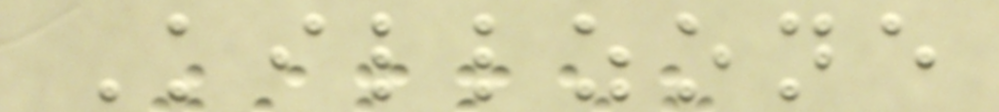Killzone
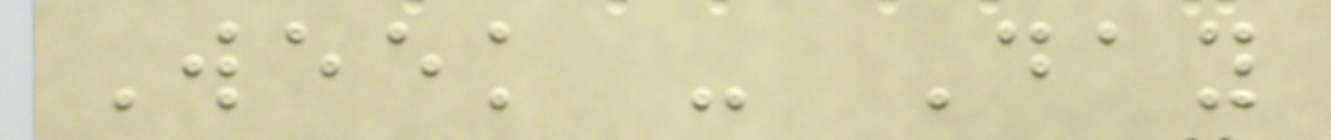Week - Day
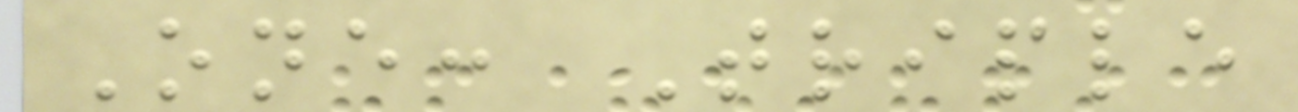One: Triple
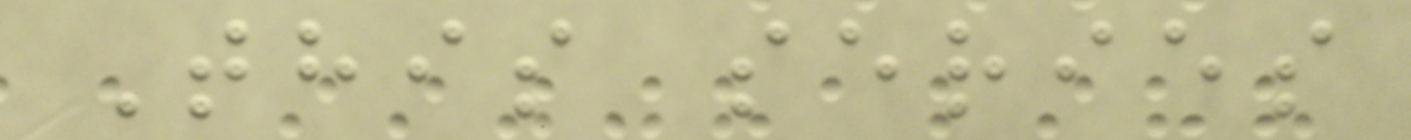This series
